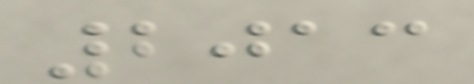2013
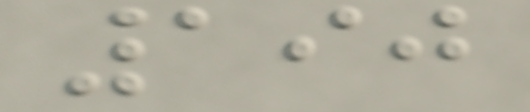190
